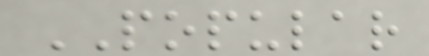POPULAR
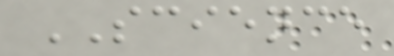SCIENCE
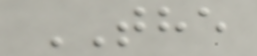THE
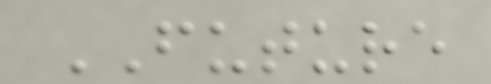FUTURE
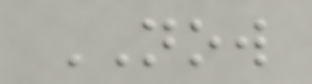NOW
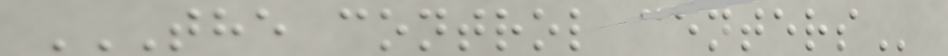THE CONTROL CENTERS
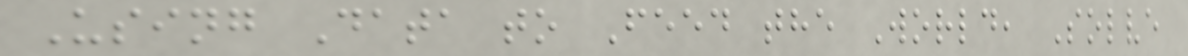Using Data to Feed the World, Solve
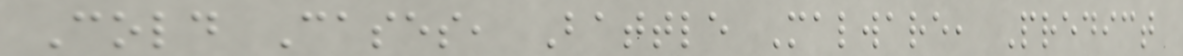Cold Cases, Battle Malware, Predict
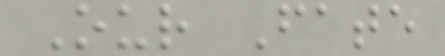Our Fate
